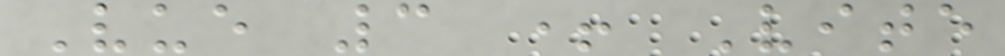Vue 3 + Vite
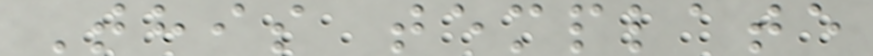This template
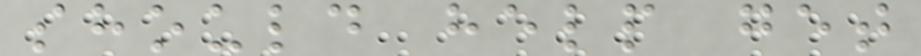should help get
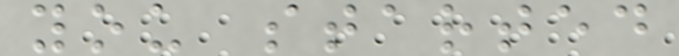you started
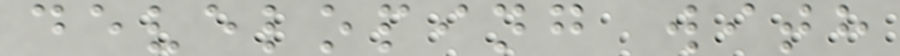developing with
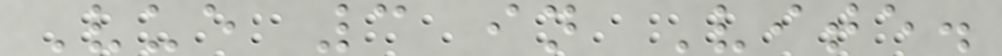Vue 3 in Vite.
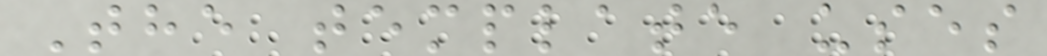The template uses
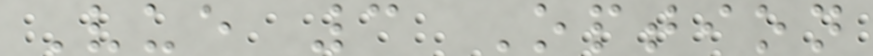Vue 3 Option
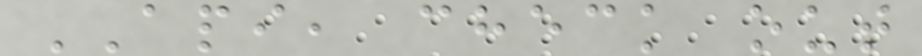API, check out
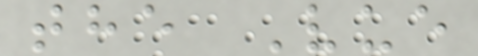the Vue
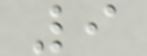9
